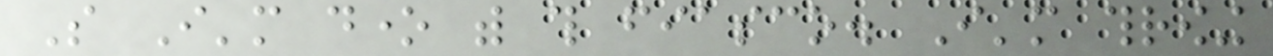So I'm done with this fiasco. I'm throwing
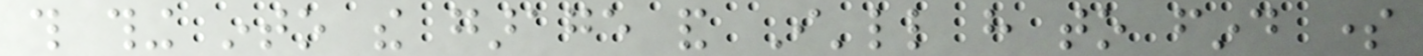this thing into the garage and I'll have to find some
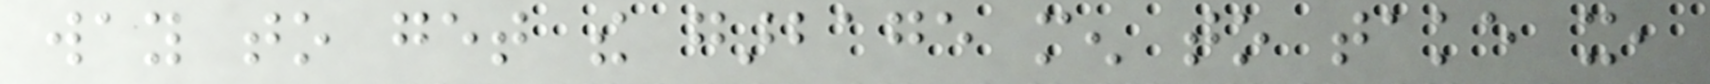way to get the garbage men to take it,
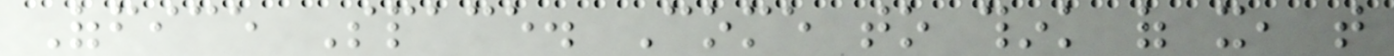Office Space. Come to think of it, that
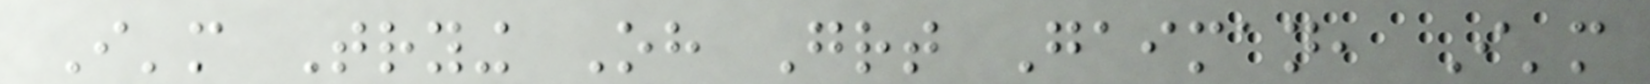I'm Trying Oh Great Gaiman, I'm
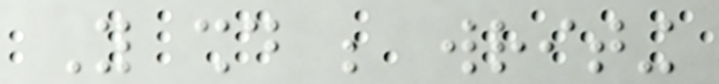You should be writing
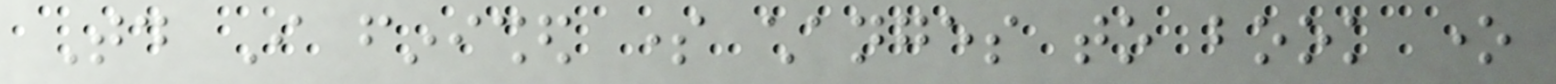Today I finished some changes to book one
